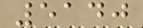5140
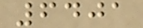6401
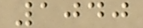1040
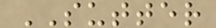SUTTER
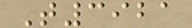T3921
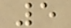5
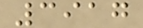3917
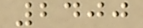2400
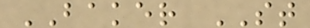BAKER ST
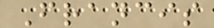Francis
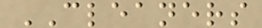CLEANERS
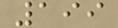199
